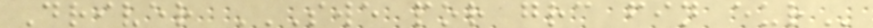Driver SWE POR GRC FIN EUR
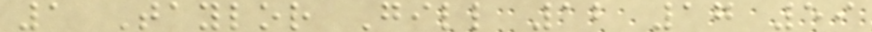1 Taylor Gill 12 17 59
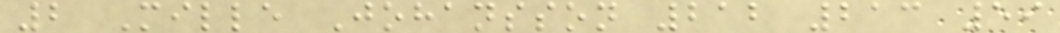2 Mille Johansson 212 213 59
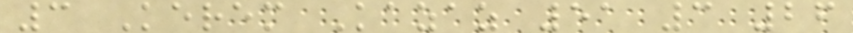3 Kerem Kazaz 51 3 26
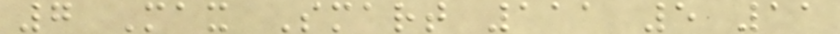7 Max Smart 111 5 11
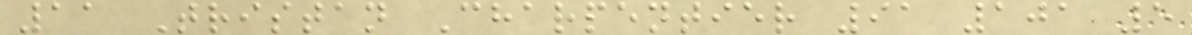11 Tristan Charpentier 91 101 5
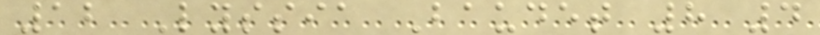12 Lyssia Baudet 8 4
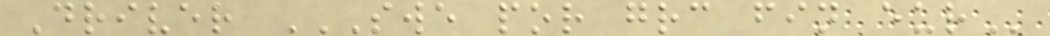Driver SWE POR GRC FIN EUR
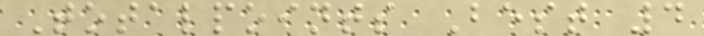Totalpoints Best 4
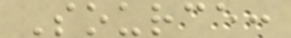Source:
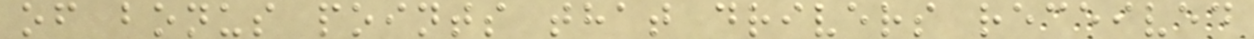of bonus points that drivers received
